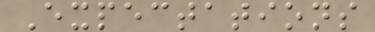Expectations
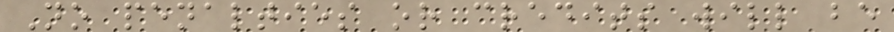No penalties or credits will be
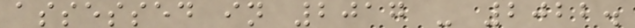assessed in 2017 - 2022.
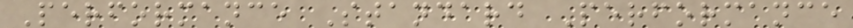Performance Standard Performance
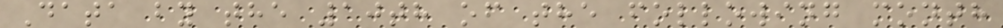Data by the 10th of the following month
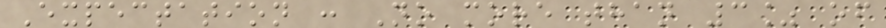Expectation : No more than 3% of
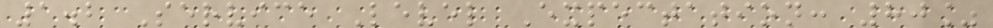1.2 Service Level Expectation: 80%
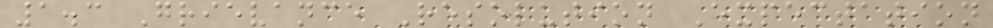1.3 Grievance Resolution Expectation
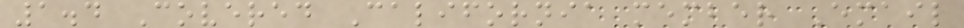1.4 Covered California member Email
